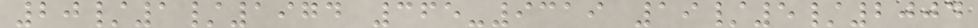20/1/1974 365-9319 19/5/2004
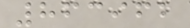863962
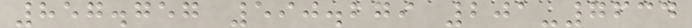857.757 590.279 201-7634
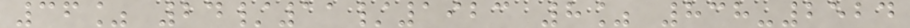36% 24/11/1923 8% 838-2524
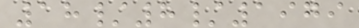18/8/1979
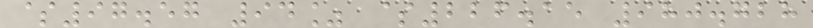$97.57 94% $226.15 980.728
